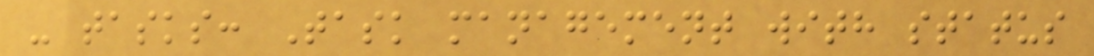- tasks: Task management with status
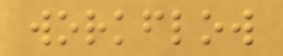workflow
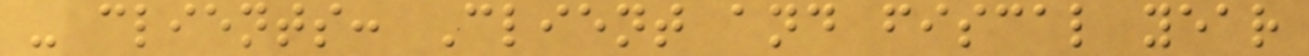- clients: Client and fiscal year
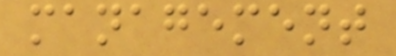management
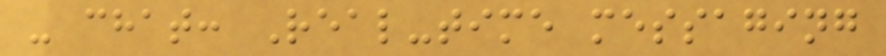- chat: Real-time messaging
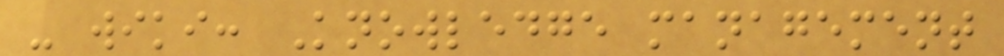- wiki: Knowledge management
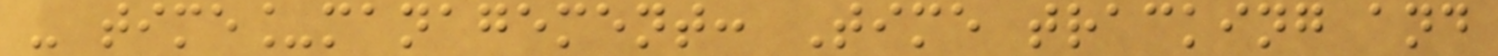- time_management: Time tracking and
